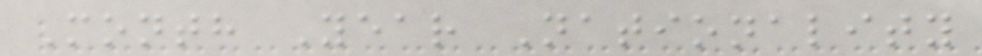Month Year Nationality
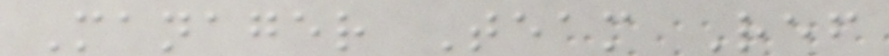Manager Team Ref
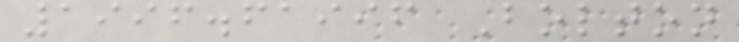1996.61996 Bolton
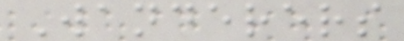Wanderers
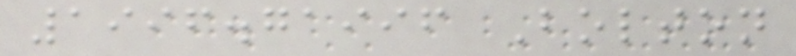1996.71996 Bolton
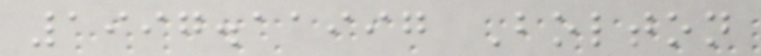1997.11997 Bolton
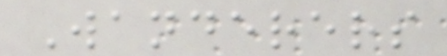Wanderers
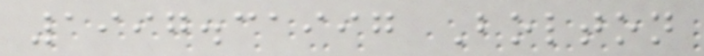1997.31997 Bolton
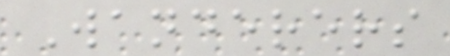Wanderers
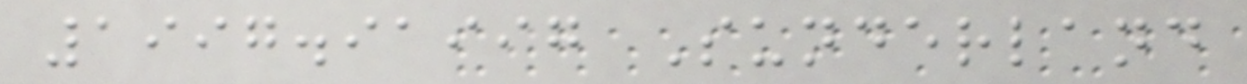1997.91997 Sunderland
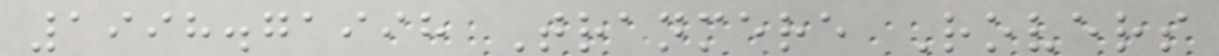1998.71998 Tranmere Rovers
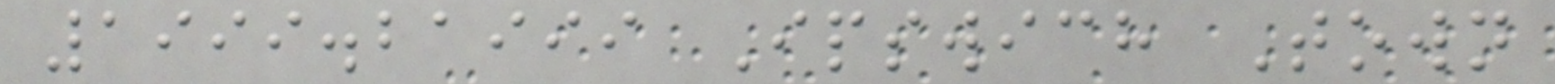1999.21999 Ipswich Town
